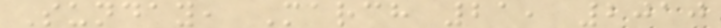Sunday, March 21, 2010
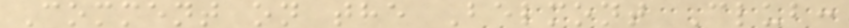Comment on the Belmont Club:
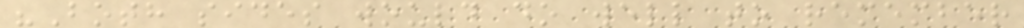"Both sides would do well to remember
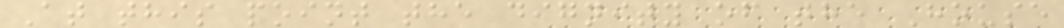At this point the dignity of the House
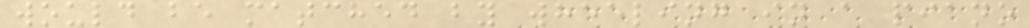would be matched by wheeling in a piano
